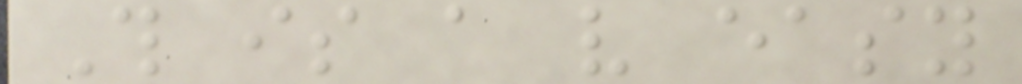This is a very easy
